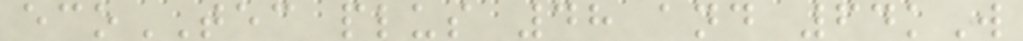ecoTEC plus 48 and 64kW
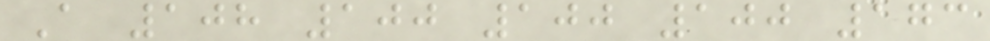A 108 100 100 100 173
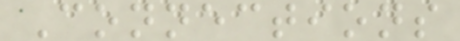Connections
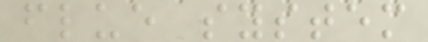flue system
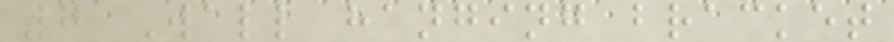7 Wall hanging bracket
